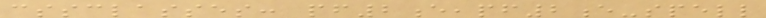cssclasses: pf2e,pf2e-spell
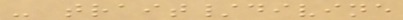- trait/divine
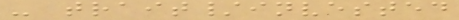- trait/invested
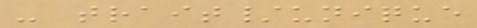- trait/unique
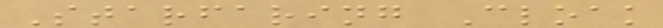Starfaring Cloak
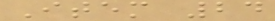Item 24
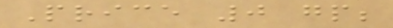Price 0 gp;
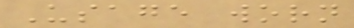Usage worn
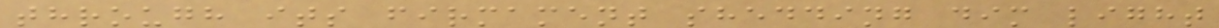through its firmament shedding dim light
